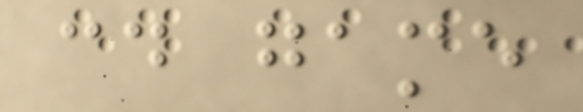cd game
